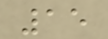15
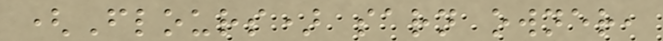(Flours) sarn owner,
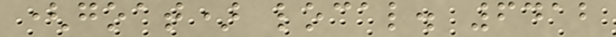(goat) local. 6412
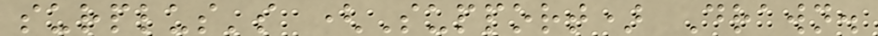surplus's (Support) Drawn.
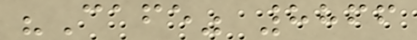"Cafe" 8866
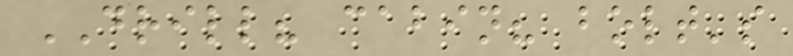DRILL? cabin? bolt's
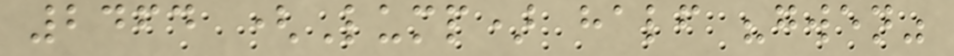2464 (Lump) half "gwen"
